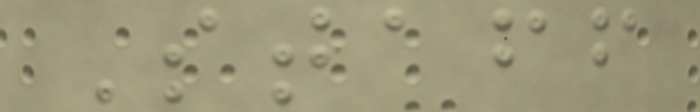Staff
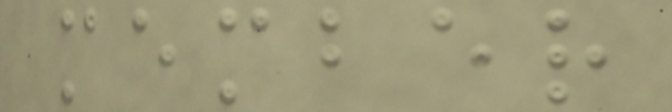member
